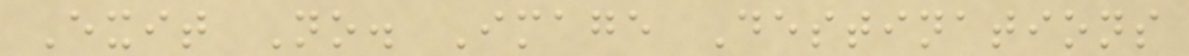Exit No. Image Destinations
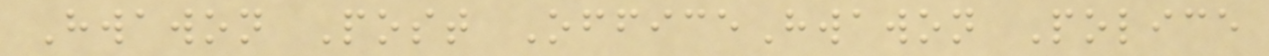Hwawon Post OfficeHwawon Police
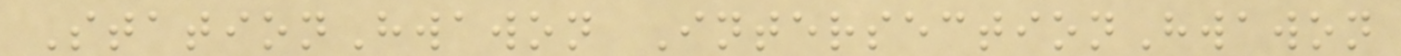StationHwawon IntersectionHwawon
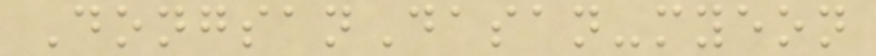DongsanDasan-myeon
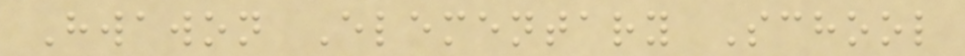Hwawon Elementary School
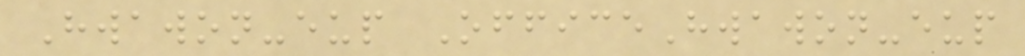Hwawon-eup OfficeHwawon-eup
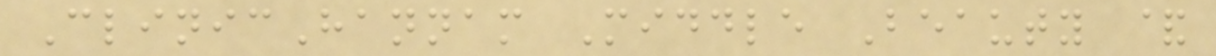ClinicHannam Middle Beauty &
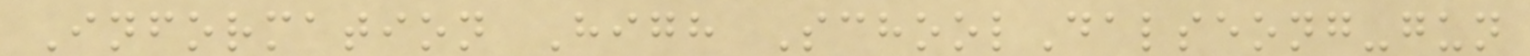Information High SchoolDalseong-gun
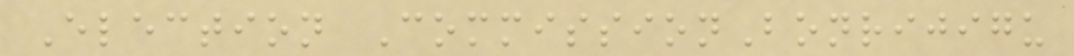Election CommissionBonrijigu
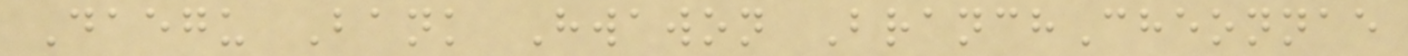Daegu Bank Hwawon BranchCheonnae
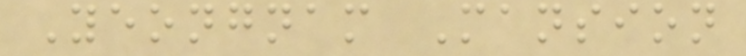Yeongnam Mansion
